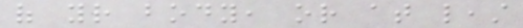of your body, or at least
